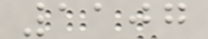1107
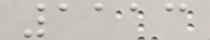1113
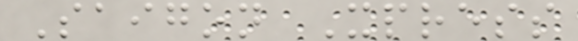Saigon Xpress
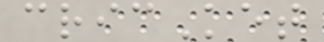cricKet
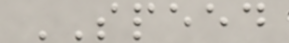SPEED
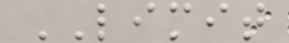LIMIT
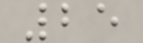25
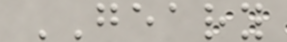GEARY
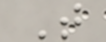T
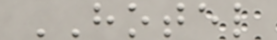HOTEL
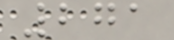271
